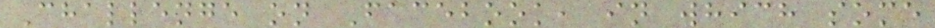Challenge on Facebook, in which some
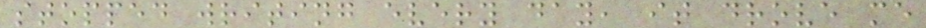stopped writing every day, it drove me
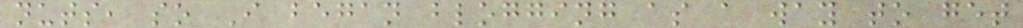nuts, so I began blogging as a way to get
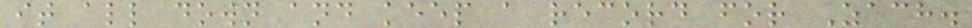it all down and keep a record for Zach.
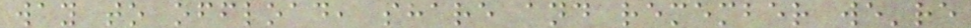way to offload, share and remember we're
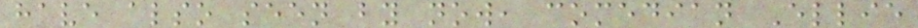have also seen by now, comedian Ellie
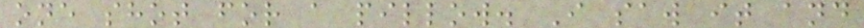one shot for a pillow. I saw it and
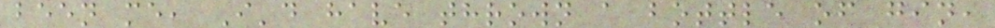been me, I'd have thrown a bottle of gin,
